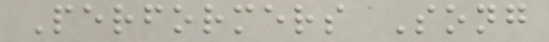Performers Song
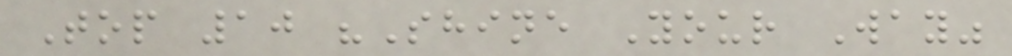Top 10 "Shine Your Way"
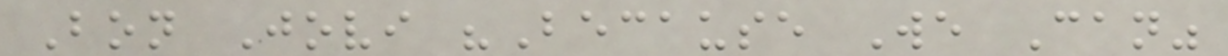Bon Jovi "Because We Can"
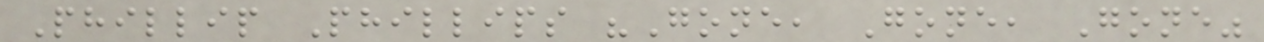Phillip Phillips "Gone, Gone, Gone"
